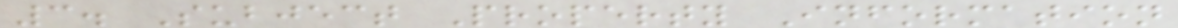3. Subject Property Information
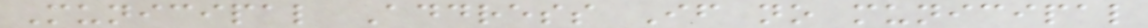Municipal Address If no municipal
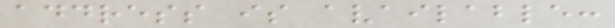address is available:
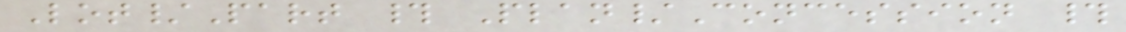Lot/Part # Plan/Concession #
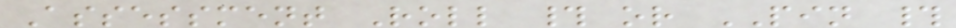Assessment Roll # or PIN #
